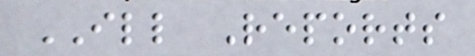ILL Reports
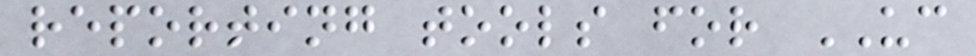reporting tools for UC
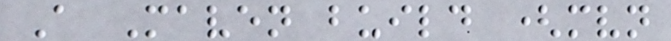A Maven build (mvn
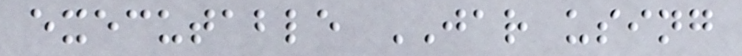executable JAR using
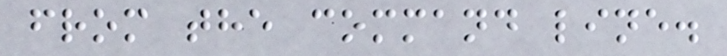from the command line.
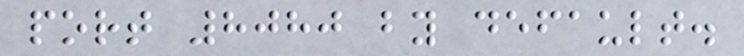port 8080 by default.
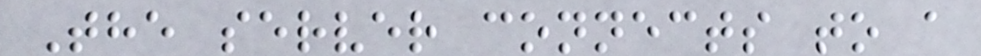The server connects to a
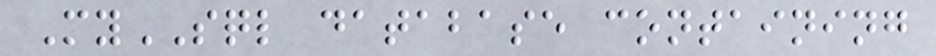MySQL database containing
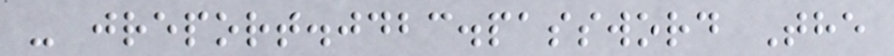- jreport.jdbc.password The
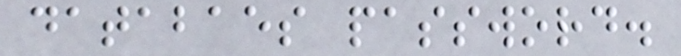databaes password.
